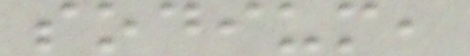sodium,
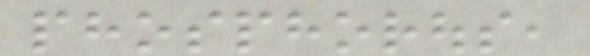phosphorous,
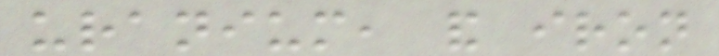uranium, and iron
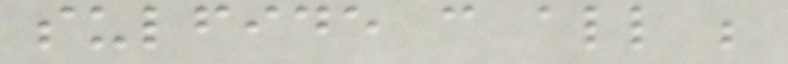sulfide can all be
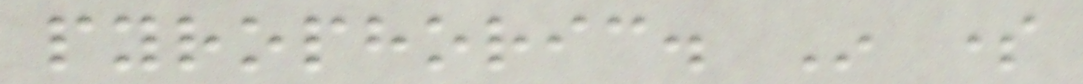pyrophoric. In some
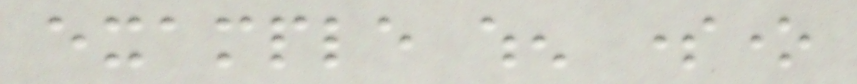example when someone
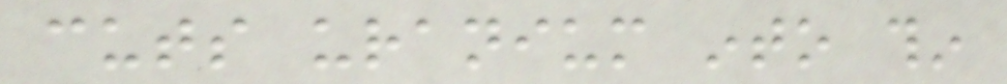cuts uranium into thin
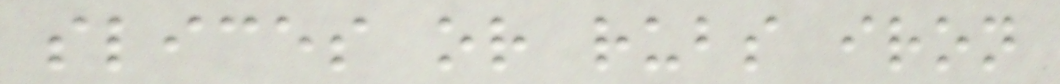slices or rubs iron
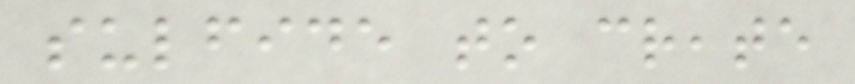sulfide to create
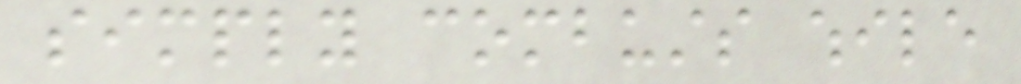simply combusts while
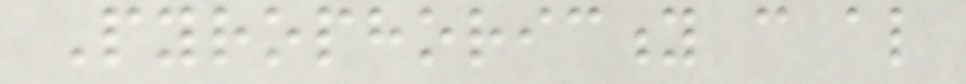Pyrophoricity can also
